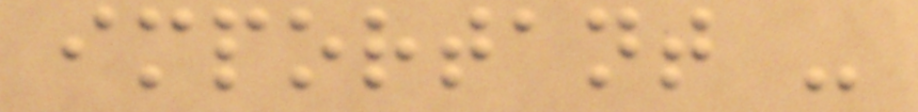important -
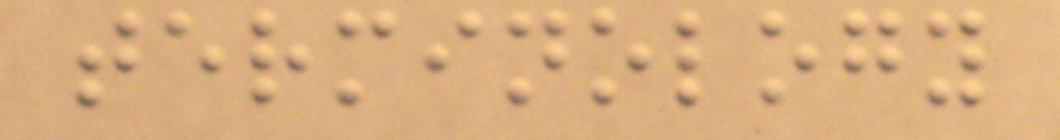terminology
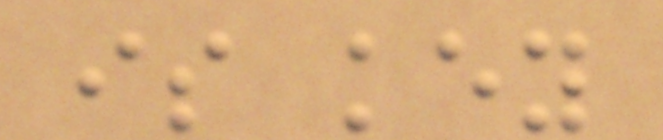is key
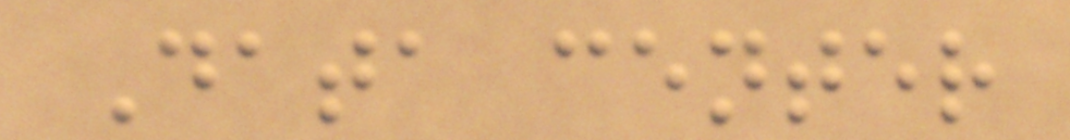Data center
